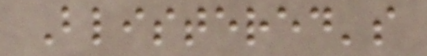Blistered's
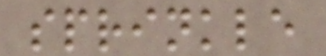sprinkle
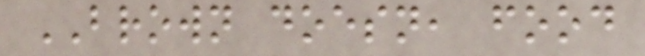BROWN doesn, food
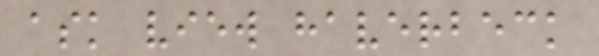ask view haverbeck
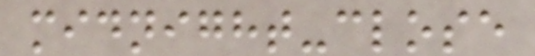midnight-close
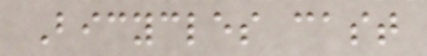Bicycles cast
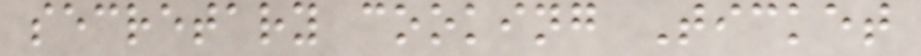secretary cooking Ticket
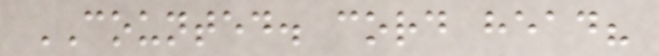COUNTED. cord head?
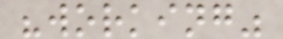"working"
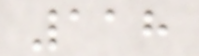118
